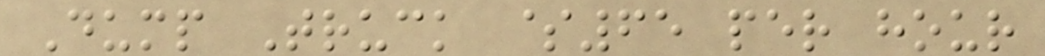Dump Truck $65 per hour
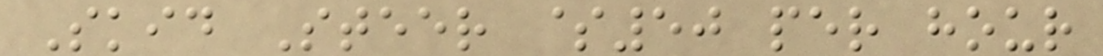Skid Steer $50 per hour
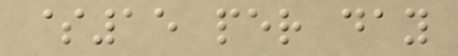$15 per day
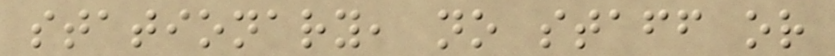stationary, no staff or
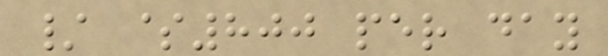/ $800 per day
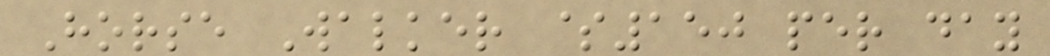Horse Walker $150 per day
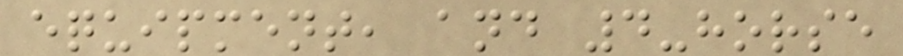equipment, and 4-horse
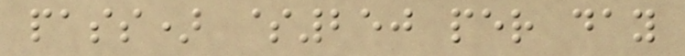pass) $250 per day
